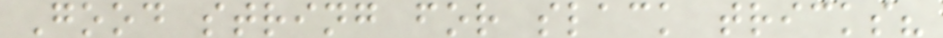Good string for slack tricks?
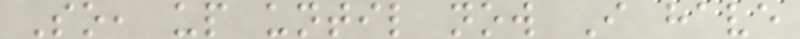So, up until now I have
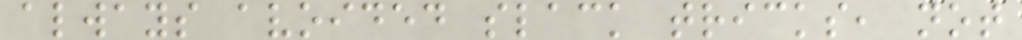always avoided slack tricks, not
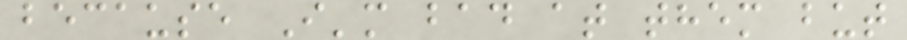because I'm bad at them but
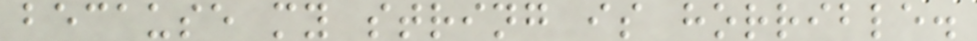because my string is horrible.
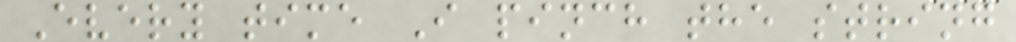Every time I pinch the string
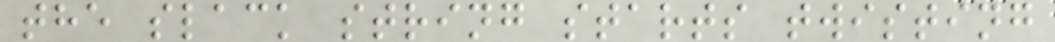the slack string starts twisting
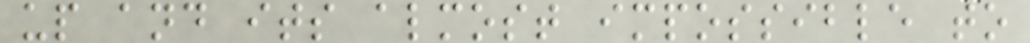up and its almost impossible to
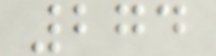274
